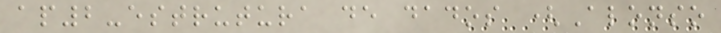ap2-estrutura de dados (Alonso
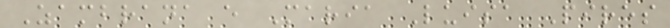Zambrana e Maria Luisa Pires
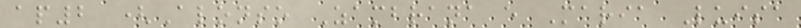ap2 (Alonso Zambrana e Maria Luisa
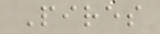Pires
